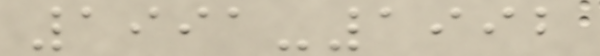1991-1992
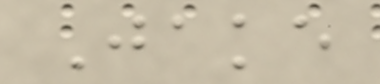Jake
